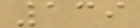139
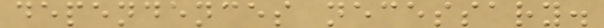dependences necessary.
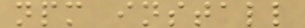npm install
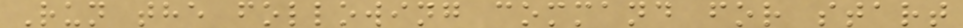Run the following command for start
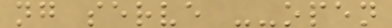ng serve --open
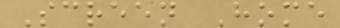Screen Home
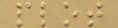plot
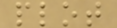plot
